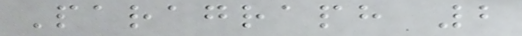Paragraph 2
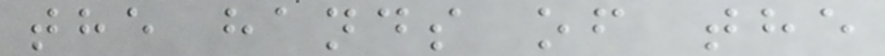the hands of the
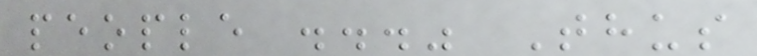people ..." Thus
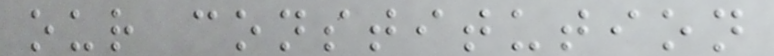our constitution
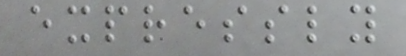expressly
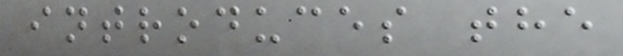introduces the
